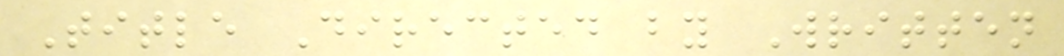Title Directed by Written
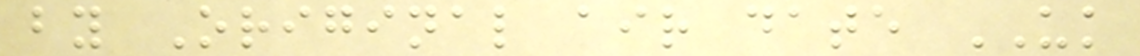by Original air date UK
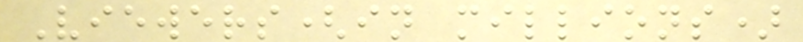Viewers(in millions)
